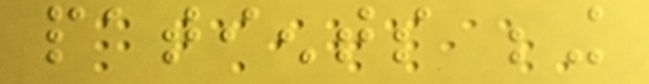patients being
